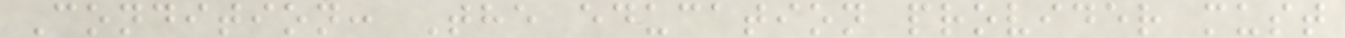Condition: The education provider must
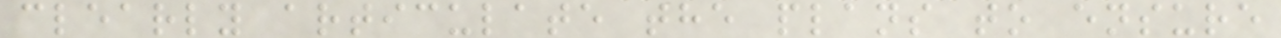clearly articulate the plans to ensure
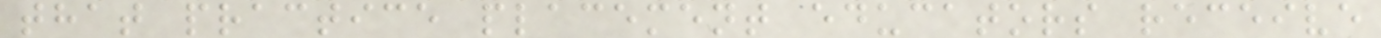that practice placement educators receive
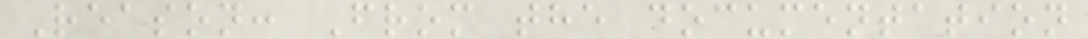Reason: From the documentation
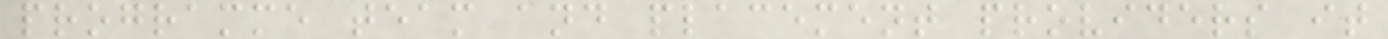programme team and placement providers it
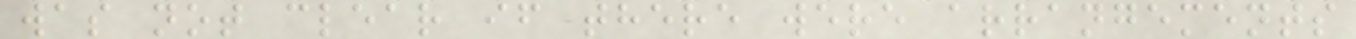was not clear if there were arrangements
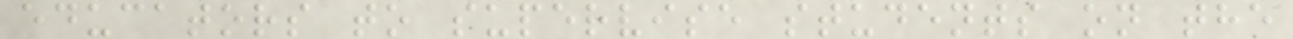educators to supervise students on the
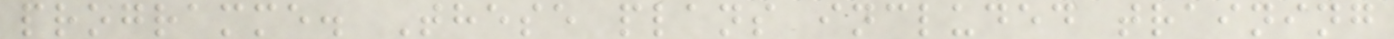programme. These plans included training
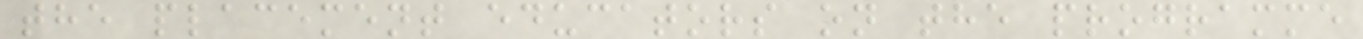the placement educators on the programme
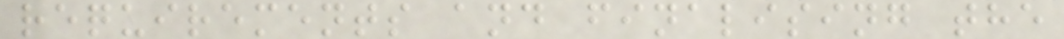requirements and finalising the
